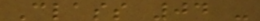Class 04 -
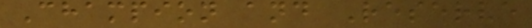Champion and Reserve
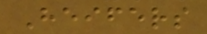Heifers
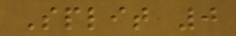Split 0
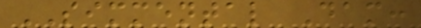SIMMENTAL Dam:
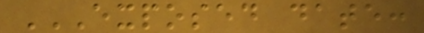EXPOSED DATE:
